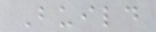Build
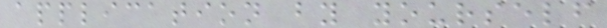application by yourself
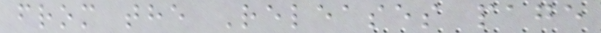from the Releases page
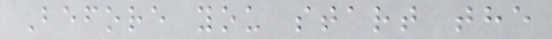Before you start the
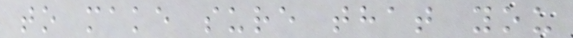to make sure that you
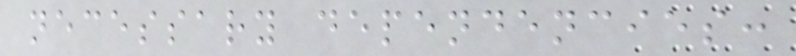necessary dependencies:
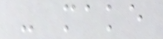- make
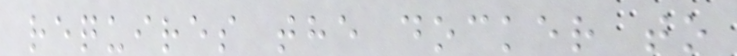requires the docker to
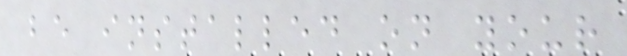be installed on your
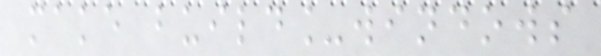make build_windows
